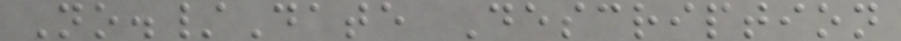No./Date Description
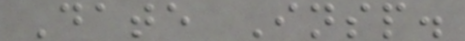Date Insp.
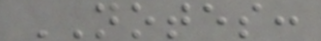NOTES:
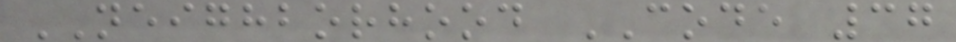NEIGHBORHOOD CODE 37
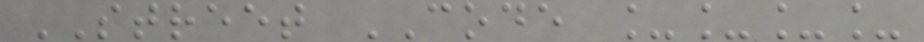STREET CODE ____
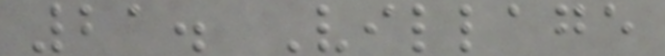21. Village
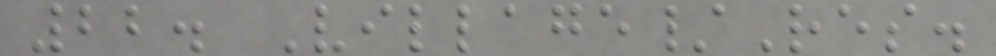22. Village/Res.
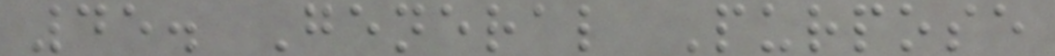45. General Purpose
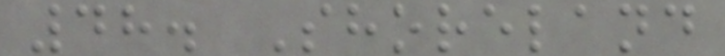48. Shoreland
